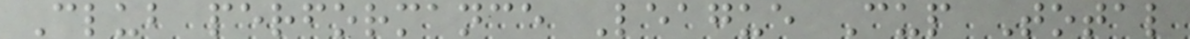Club performance League Cup Total
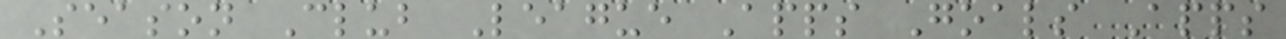Season Club League Apps Goals Apps
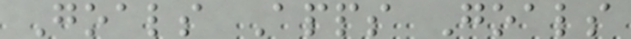Goals Apps Goals
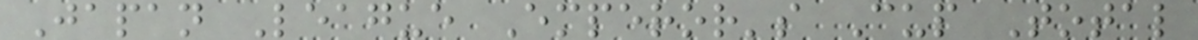Japan League Emperor's Cup Total
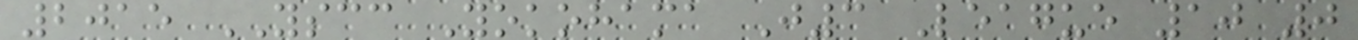2015 YSCC Yokohama J3 League 10 0
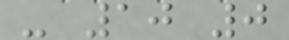- 10 0
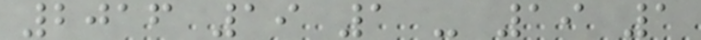2016 19 1 - 19 1
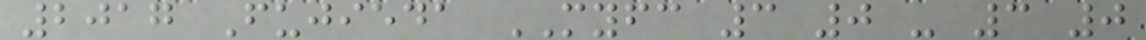2017 Fujieda MYFC 3 0 - 3 0
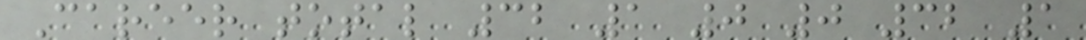Career total 32 1 0 0 32 1
